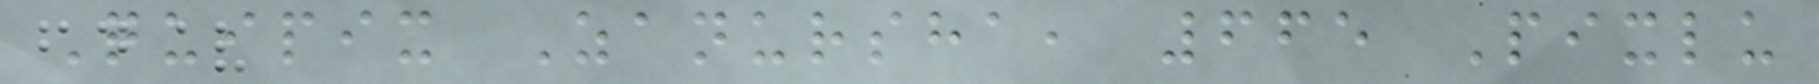Quipix Zanursha, 665 Pixlu
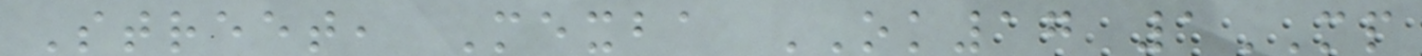Street, Mexba OK17 1MP
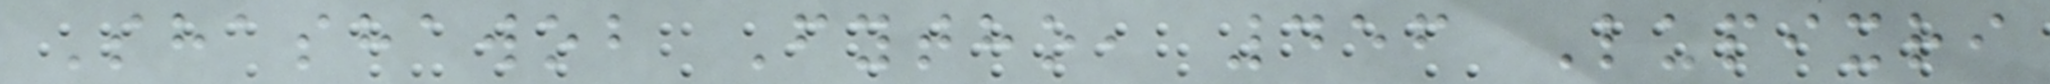Shashawob Fytho, 456 Lupixri
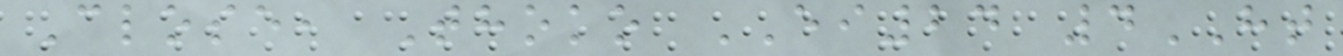Close, Thoko EI24 4HT
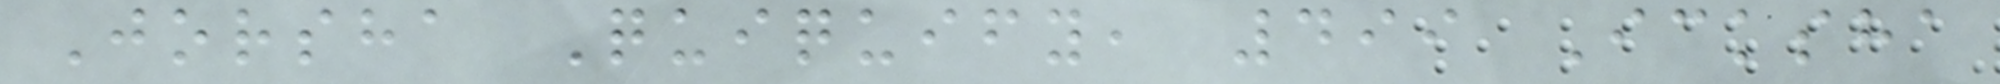Jorsha Quiquify, 499 Icksha
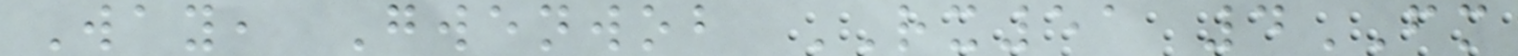Way, Gwenwob RX51 4FM
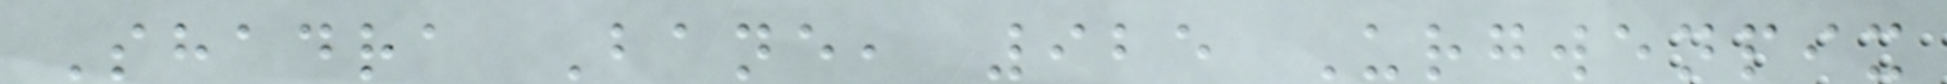Shadra Bane, 925 Urgwenpix
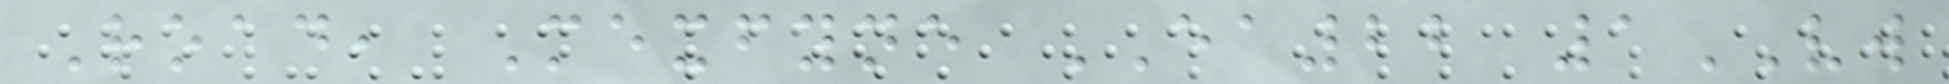Road, Mexfyne EA22 1VW
